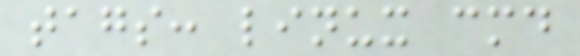tags: linux cmd
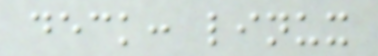deck: linux
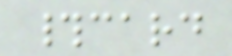#card
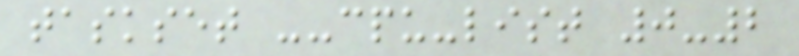taskset --cpu-list 0-2
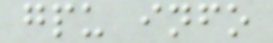gpu info
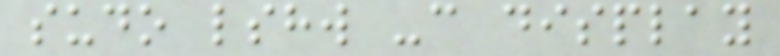sudo lshw -c display
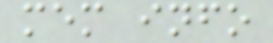mem info
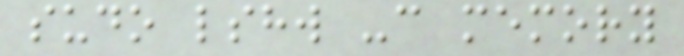sudo lshw -c memory
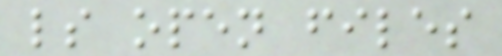ls open files
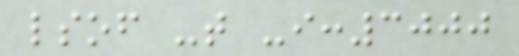lsof -t -i:3000
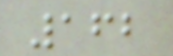162
